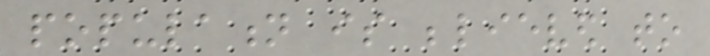population is believed to
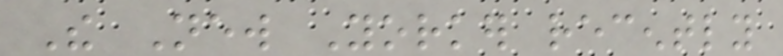The New Yorker recently
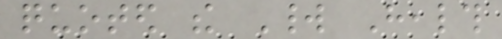quoted the World Health
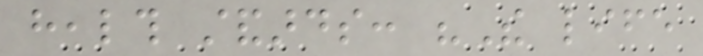health standards: "The life
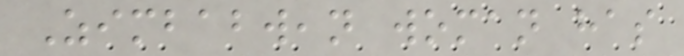Zimbabwean woman has
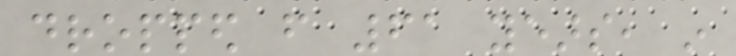dropped from 61 years, in
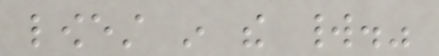lowest in the world."
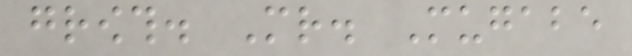growth. Mr. Mugabe
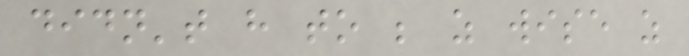didn't have to be as wise as
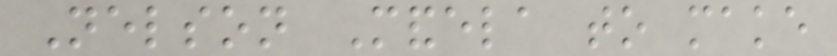Nelson Mandela to make
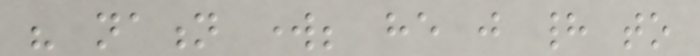his nation work; he just had to
